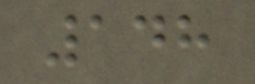148
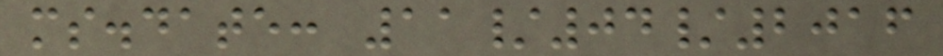ms.date: 11/04/2016
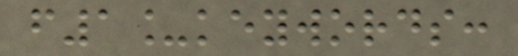f1_keywords:
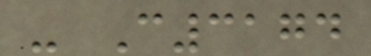- C3174
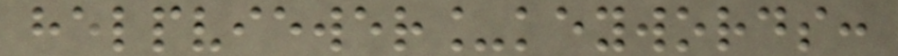helpviewer_keywords:
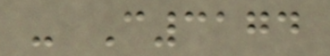- C3174
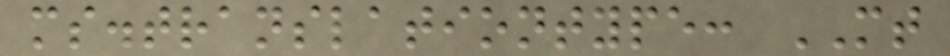ms.translationtype: MT
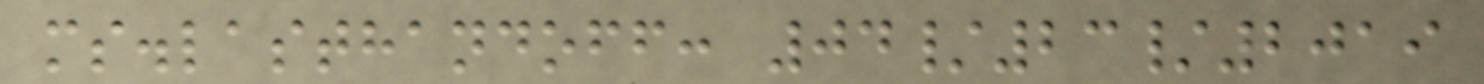ms.lasthandoff: 04/23/2019
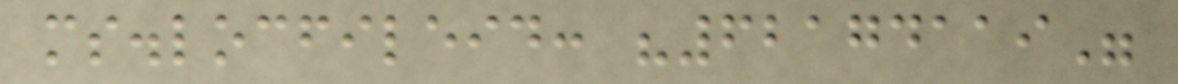ms.locfileid: "62174119"
